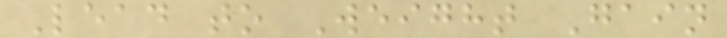Lead to Weight Gain
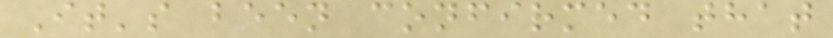It's been confirmed that
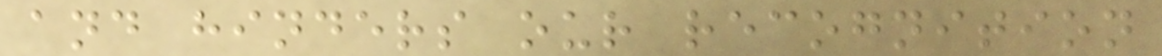and hinders our recognition
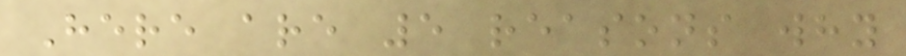Here are 5 reasons why
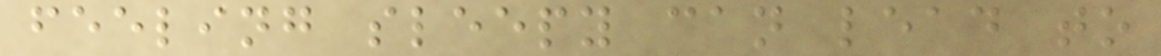feeling sleepy can lead to
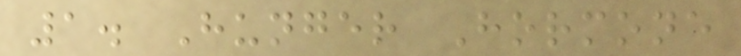1. Hunger Hormone
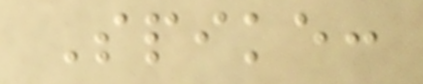Spike:
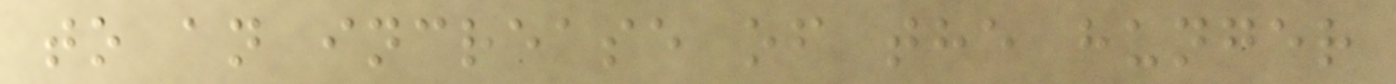to an increase of the hunger
